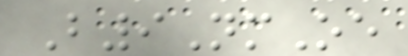B9NmOe
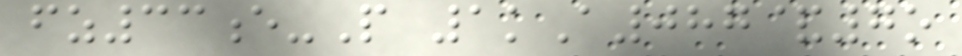fz33e-P 1kA087&7o
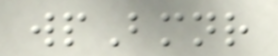wpBmnr
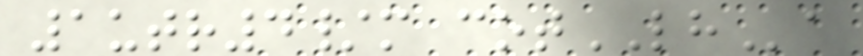1utr4/m cotLHa
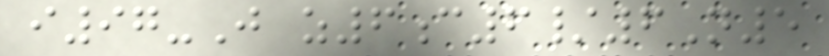i97-J z6c6/6N5
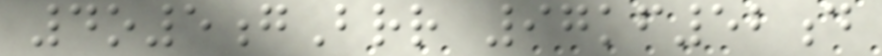4o5gBrr 97kf52d
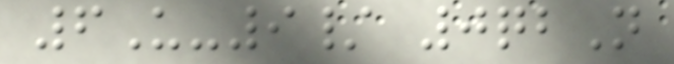6U-9/ 0qbN
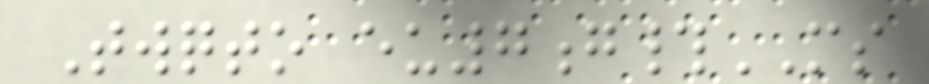Twqto eu7g#MS
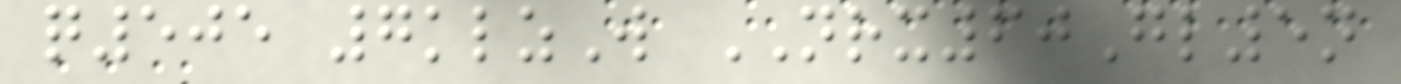q505 7klzW NRX60Gl5n
